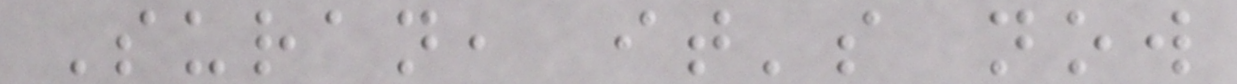Suran, it's now
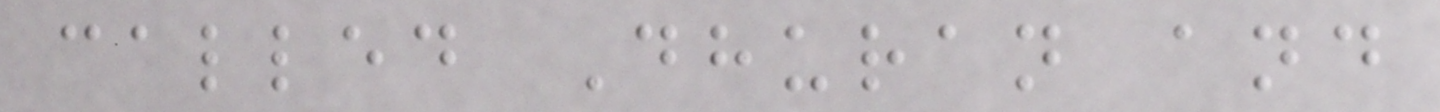called Dhuran and
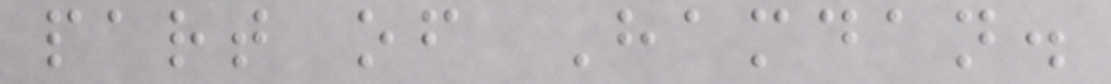part of Hamdan.
